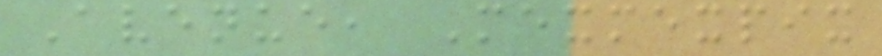Avenue, Mexmexpix
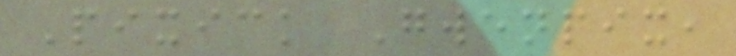Pixick Gwenpix,
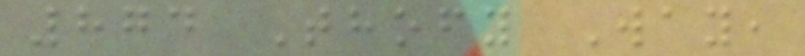874 Thofy Way,
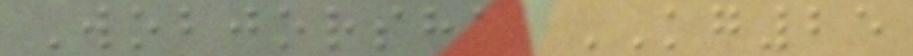Wobjorsha KG25
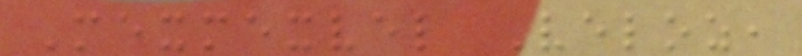Mexmexvel Veloz,
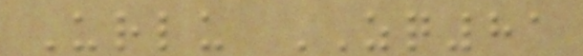Urlu ZQ81
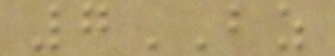7BZ
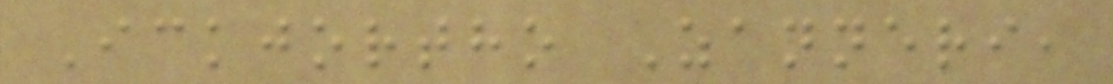Ickjortho Zanneri,
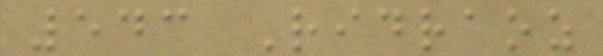543 Ridraoz
